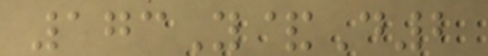173Y&D2
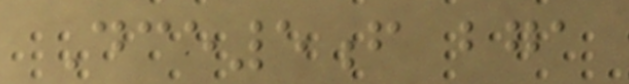Dce5f bga
